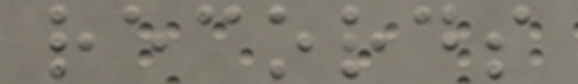records
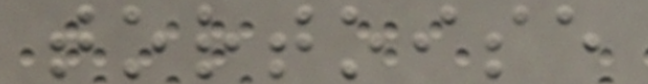tortoise
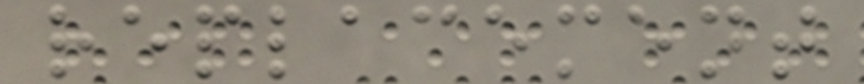replacement
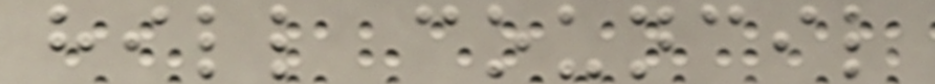hill council
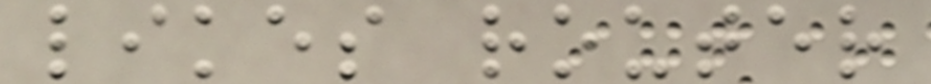likes router
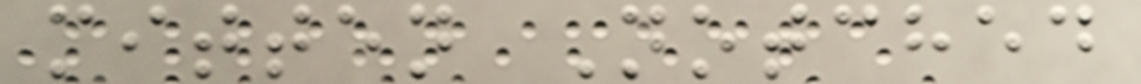mitten Notched
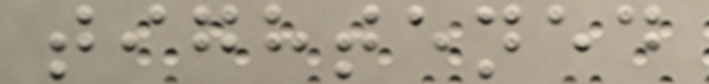tightened
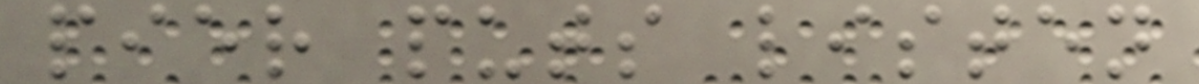pier puts listen
